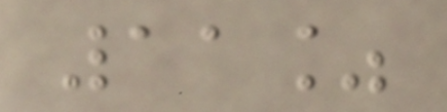11%
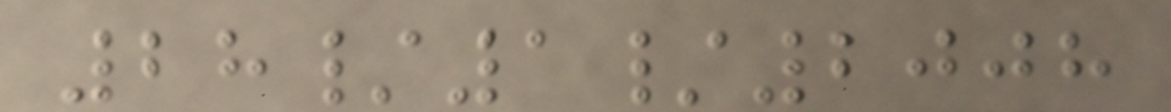28/1/2008
